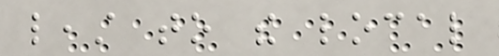least to the local
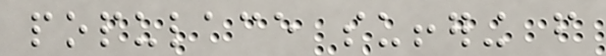populace suffering from
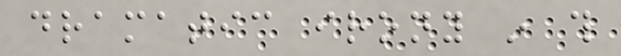dramatic irony in this
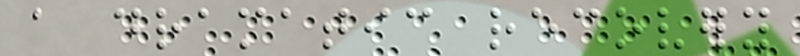a dramatic recovery
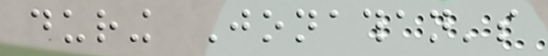during Jonathan's
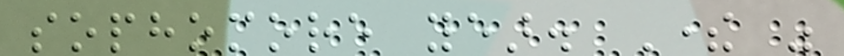sophomore year. There was
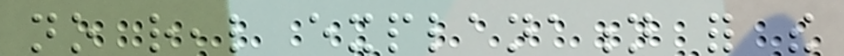no real explanation for the
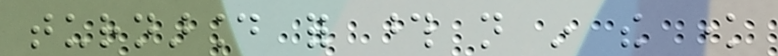turnaround for those not in the know
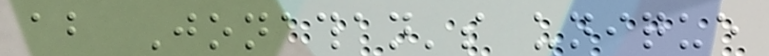about Jonathan's unique
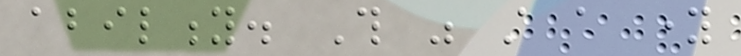ability. This was still a young
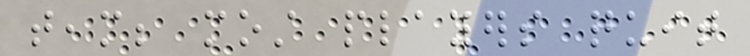team; most players quit
